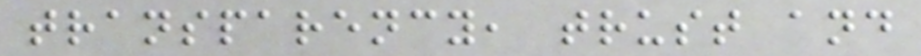transparency, trust and
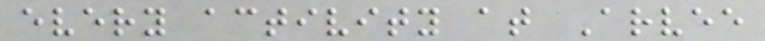every activity at Arvee
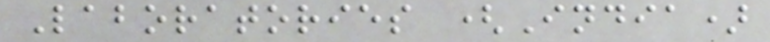Laboratories (India)
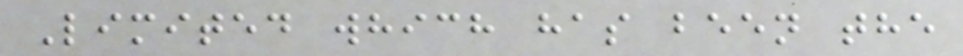Limited which has been the
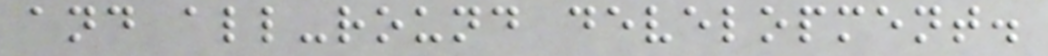and all-round development.
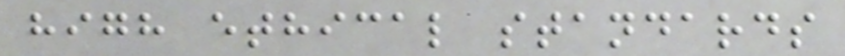high ethical standards
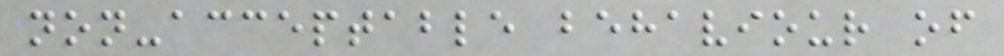non-acceptable behaviour of
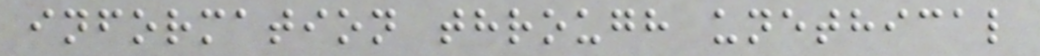information through unethical
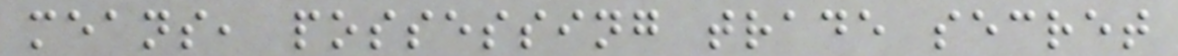means, possessing trade secret
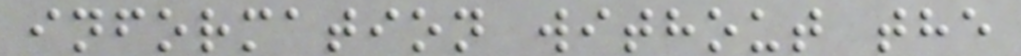information without the
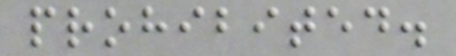prohibited.
